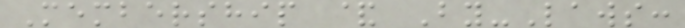Membership & By-Laws:
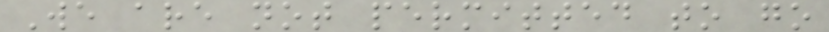We are not permitted to go
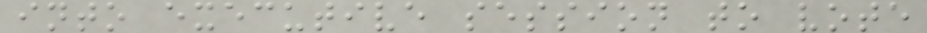into executive session to vote
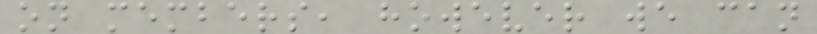on members, however we can
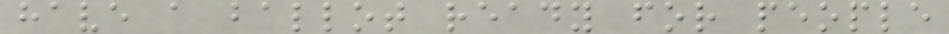have a ballot ready for people
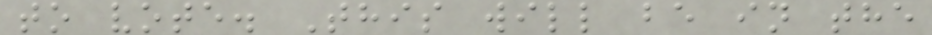to vote. This will be in the
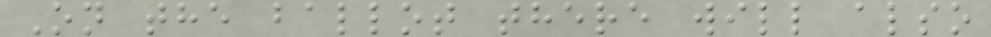On the ballot there will also
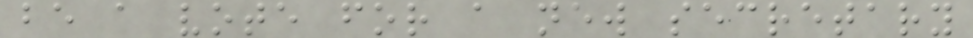be a vote for a new secretary
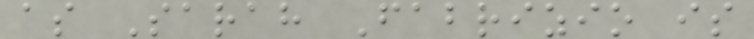as Sarah Fabrizio is
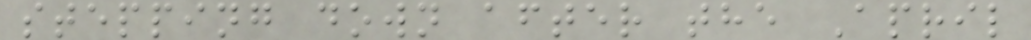stepping down after the April
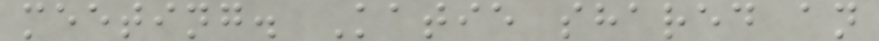meeting. Katie shared an
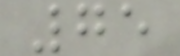75
